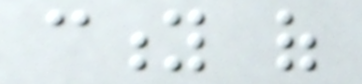city of
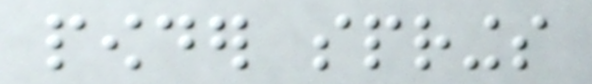powder springs
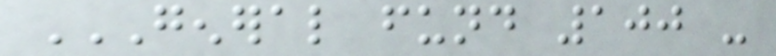GENERAL FUND 100 -
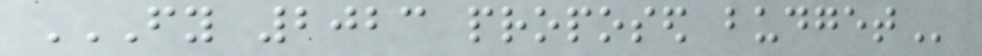FY 2023 PROPOSED BUDGET
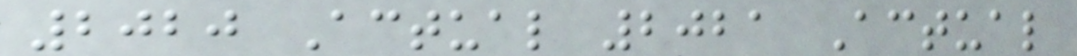2020 Actual 2021 Actual
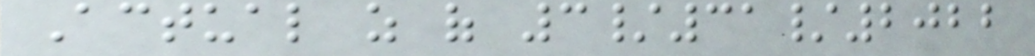Actual as of 3/31/2022
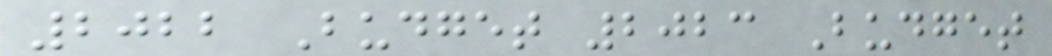2022 Budget 2023 Budget
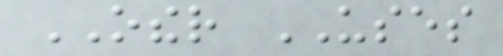OTHER USES
